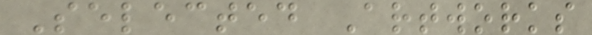Selected Artworks
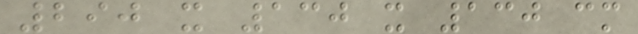290 x 130 x 130 cm
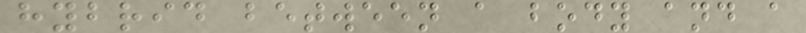hybrid between a body and a
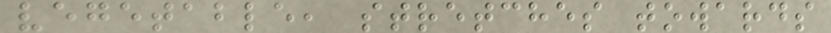vegetable, stretches towards
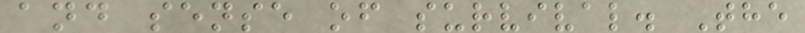and sense of survival. The
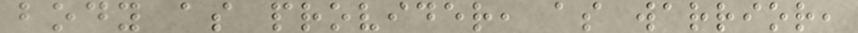body as provider, as warrior,
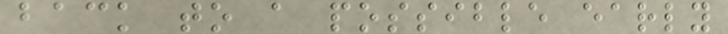back to a possible early
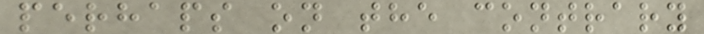perhaps on the contrary
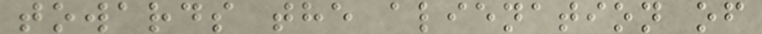towards the alienation of
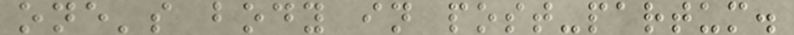one's body in post-partum.
